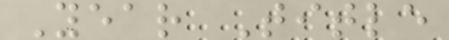Year Title
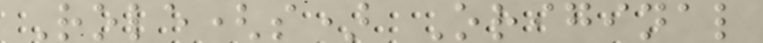Role(s) Original
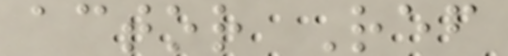actor Ref
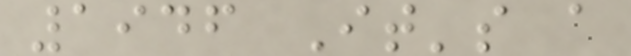1946 It's a
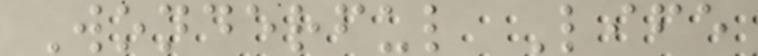Wonderful Life
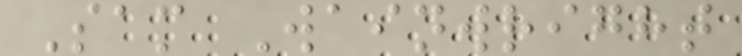Sam Wainwright
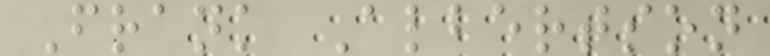Frank Albertson
